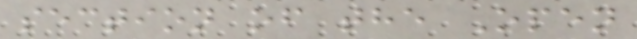section of the Open
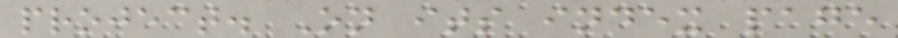project. On its index page
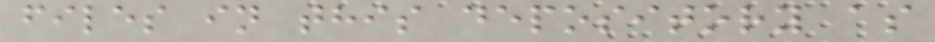files in this depository as
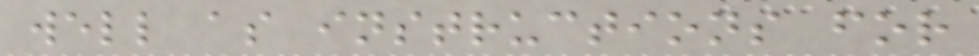well as instructions for
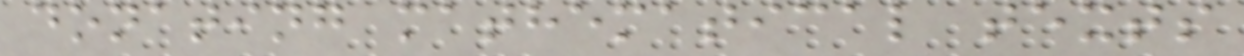donating mathematical texts
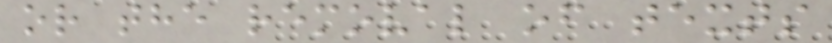or the removal of texts
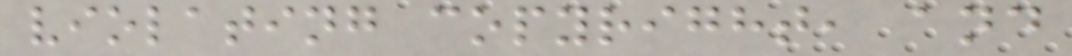violating copyright, and
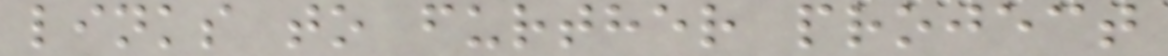links to further project
